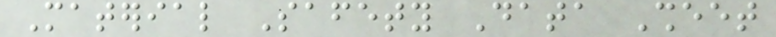Material Safety Data Sheet
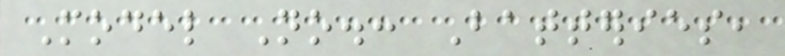Model No.: Batteries,
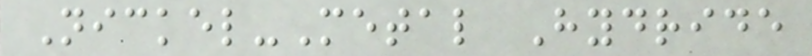Nickel-Metal Hydride
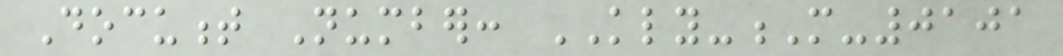Document Number: KLY-M-0101
